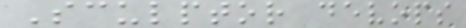Sculptor devops
